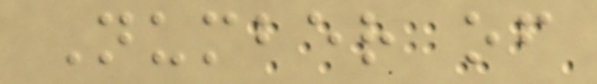Number of
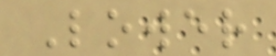Lower
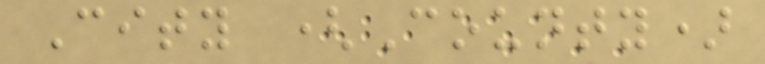City (County)
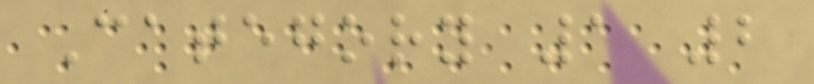Category 1 2
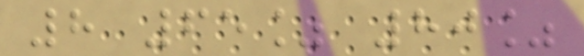8 65% 80%
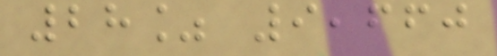28% 9,660
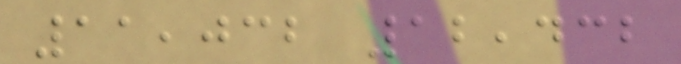11,032 12,432
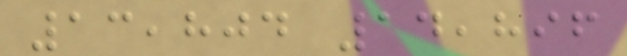13,804 14,896
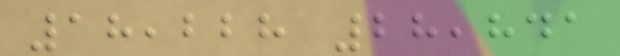18,228 28,841
